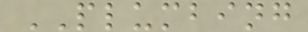PLUMBING
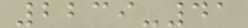2239-41
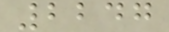2247
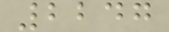2247
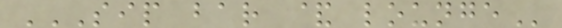SIP BAR & LOUNGE
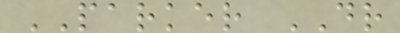PARKER DR
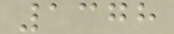1378
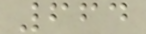664
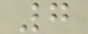7
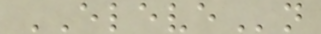ELEVEn
